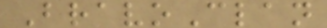BravoClan
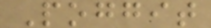Poggit
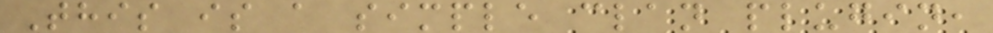This is a simple clan plugin,
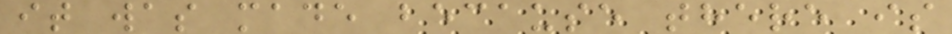it was made because there is
